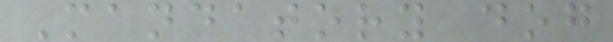Mandatory dog
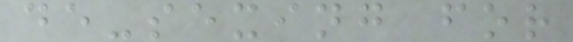de-sexing for
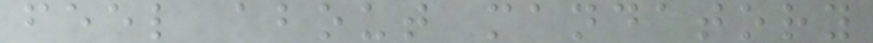feel about mandatory
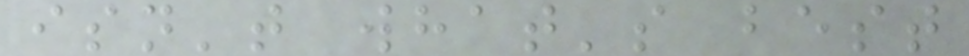isn't what's best
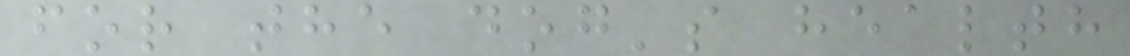for the dog's health
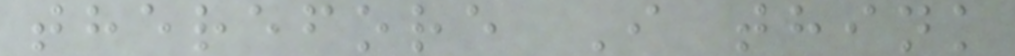therefore I think
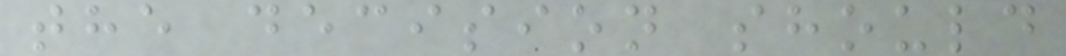the decision should
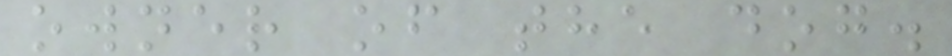owner of the dog.
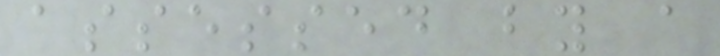assessed by a
